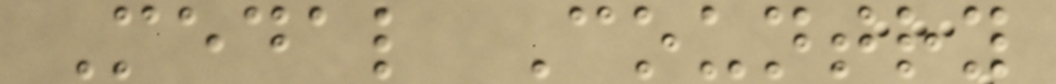Medal Country
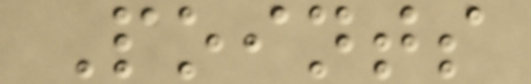Points
